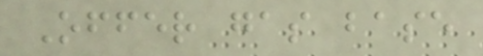Offer gas base
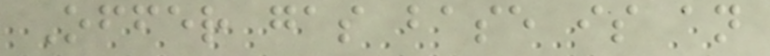Offer gas base is an
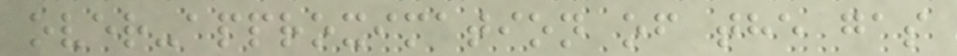over-approximation of the gas
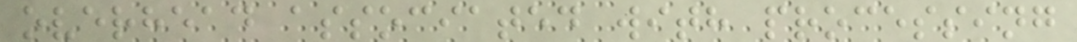overhead associated with processing
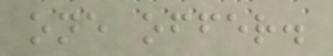one offer.
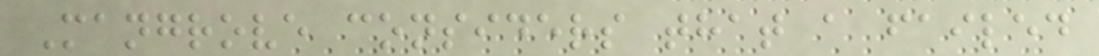Mangrove considers that a failed
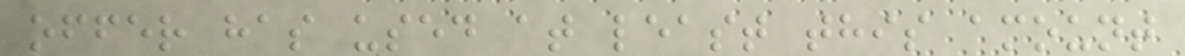offer has used at least this amount
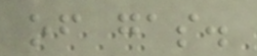of gas.
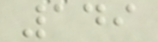149
